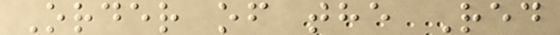Order of the Red
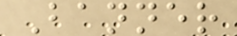Banner
